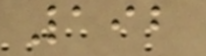192
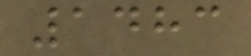1483
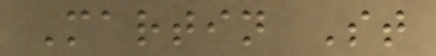Martin St
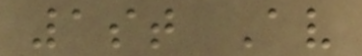1st Av
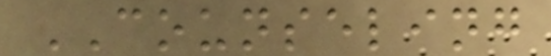COUNSELING
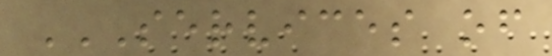SERVICES OF
